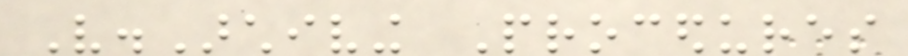V.Archiving Procedures
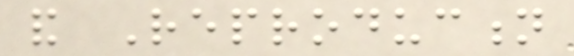and Reproduction
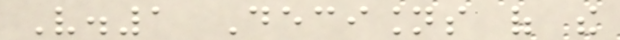V.1 Decisions of the
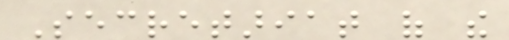Secretariat of the
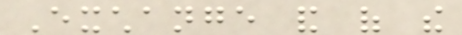Exchange and of the
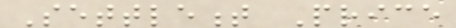Settlement Price
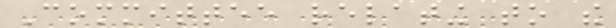Committee relating to the
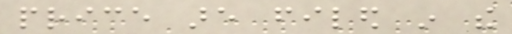price are filed in the
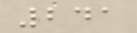241
